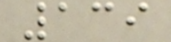139
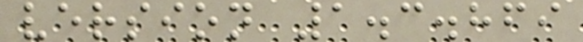version 1.3.869
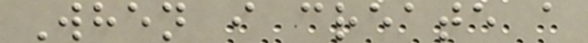When i create a
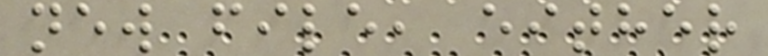new file, either
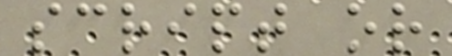script or
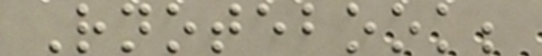Rnotebook;
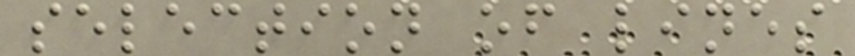selection of lines
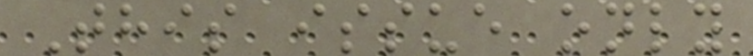This issue only
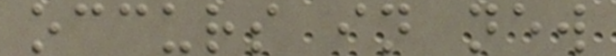occurs in new
